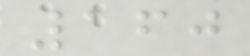160
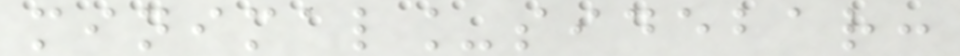minimal_sidebar:
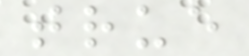true
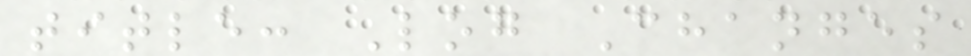title: Log Changes
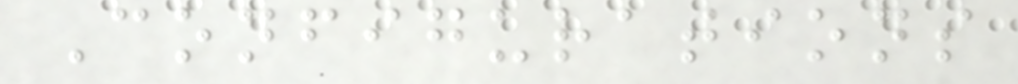Configurations
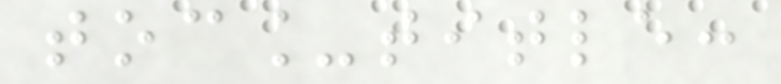toc_title:
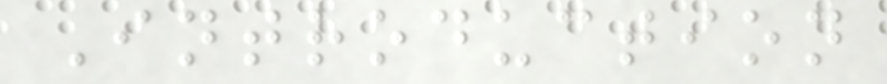Introduction
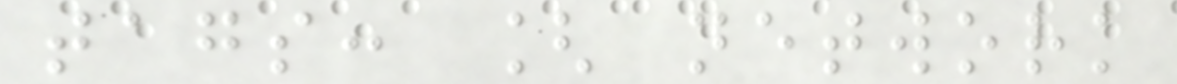tags: [ network
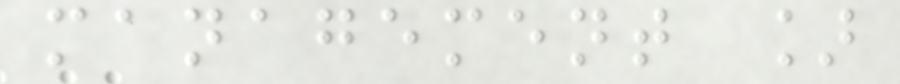management ]
